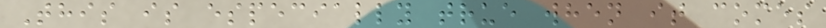This is especially true when it comes
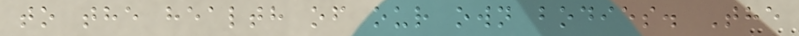to the health of our own bodies. The
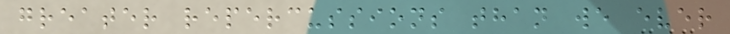greater repercussions than we ever
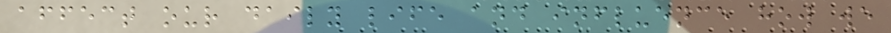affect our daily life and influence how we
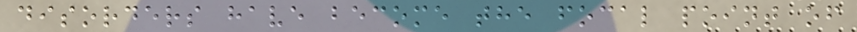disorders have become the focal point of
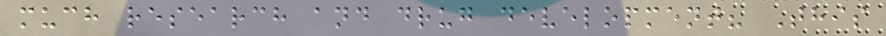much research and drug development? This
